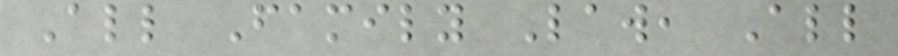All Family Law, All
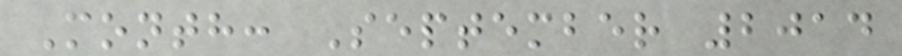Month: September 2014
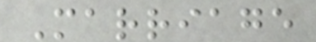Marriage
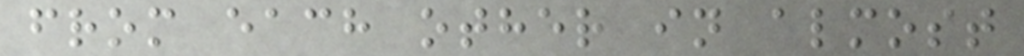from each other in almost
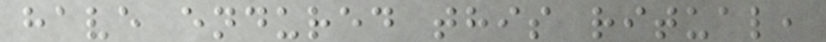have endured this ritual,
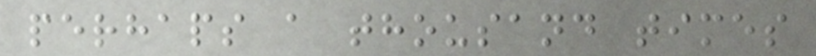perhaps a thousand times
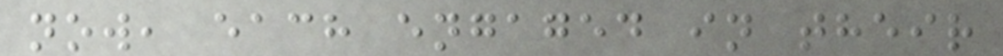now, each engaged in their
